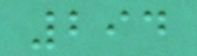294
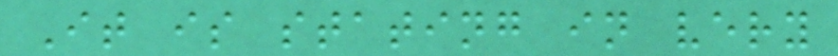It is stating in very
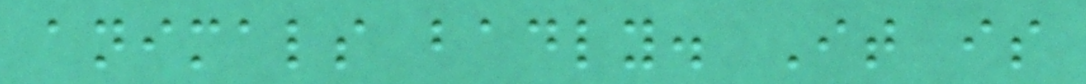animals badly. It is
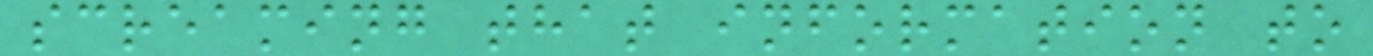screaming that information to
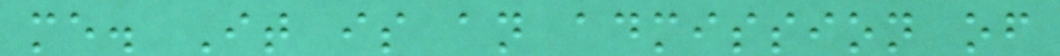me. It is an admission of
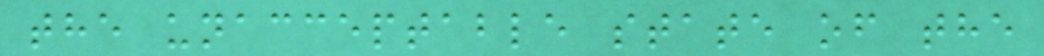the unacceptable state of the
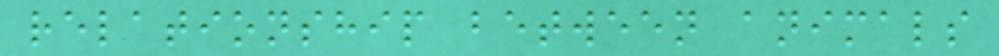relationship between animals
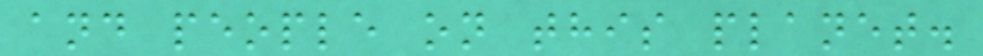and people on this planet.
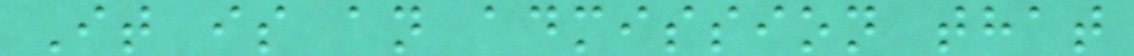It is an admission that
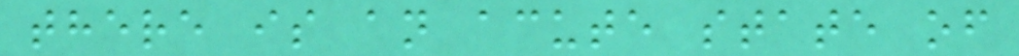there is an acute state of
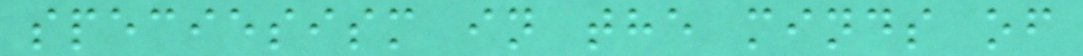speciesism in the minds of
